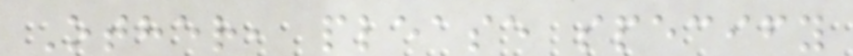Other, please specify
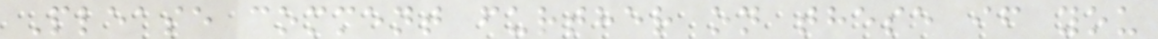Please comment further on these if you
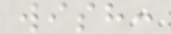wish:
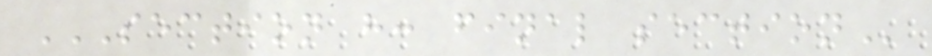SECTION H: FINAL SECTION
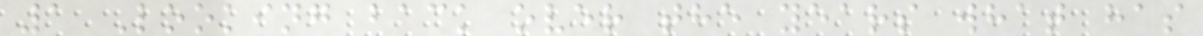1 Looking back over the years what has
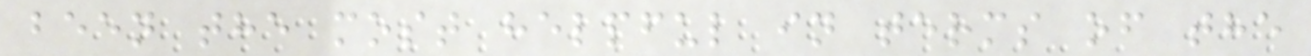been the most helpful in terms of the
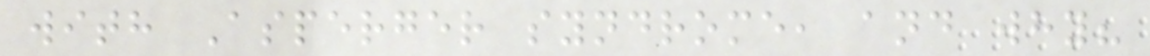with Asperger syndrome, and why?
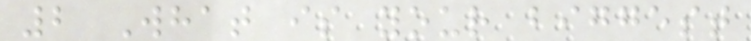2 What is your biggest
